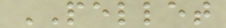PELLET
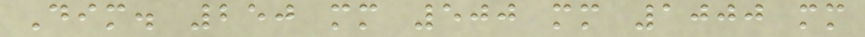Dim. 250 mm 500 mm 1000 mm
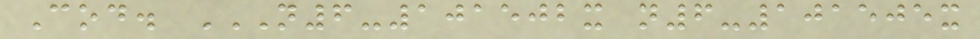Cod. N6-101502X N6-101505X
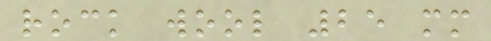rock wool 25 mm
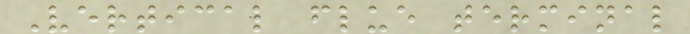Vertical flue terminal
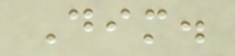Dim.
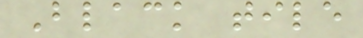Black tile
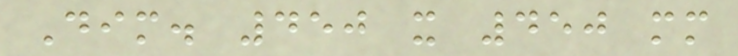Dim. 450 x 450 mm
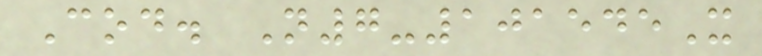Cod. N7-101545X
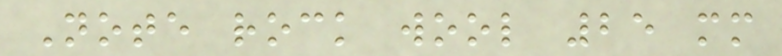Note rock wool 25 mm
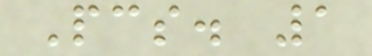Pcs. 1
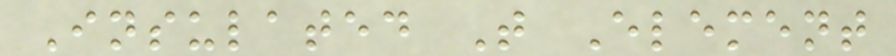Insulated T Element
